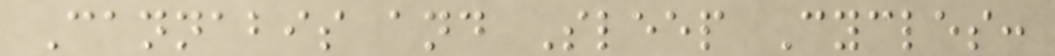Cannabis and Sleep Cycles:
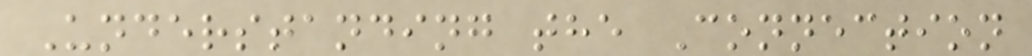Understanding the Connection
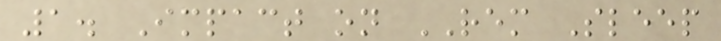1. Impact on REM Sleep
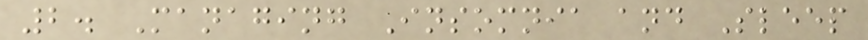2. Managing Insomnia and Sleep
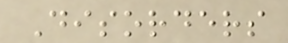Disorders
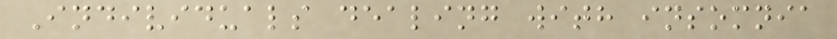Individuals dealing with insomnia
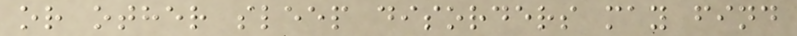or other sleep disorders may find
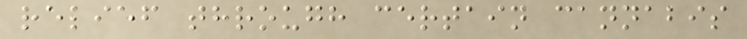relief through certain cannabis
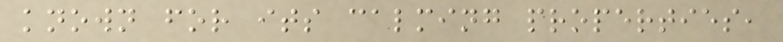known for its calming properties,
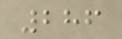286
